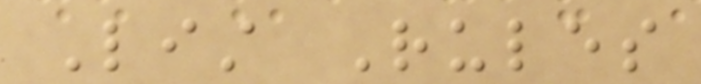List Rules
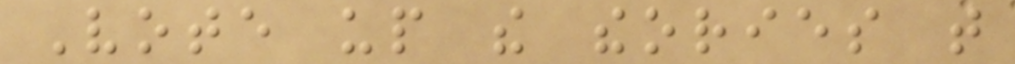Vote up the theories that
